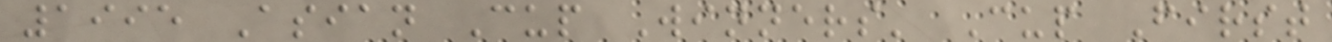1995 Asian Cup Winners' Cup First
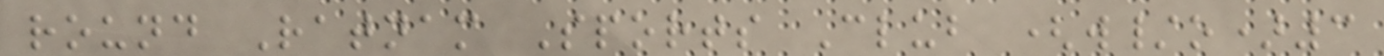round Ratnam Sports Club (w/o)3
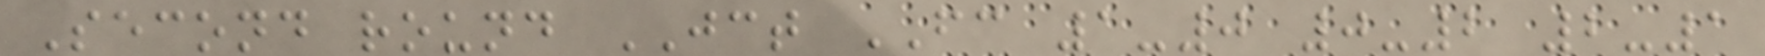Second round JCT FC 1-0 0-2 2-1
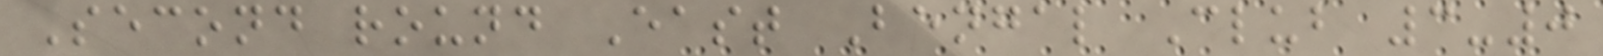Second round East Bengal Club 3-0
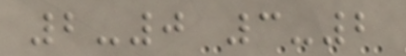2-0 3-2
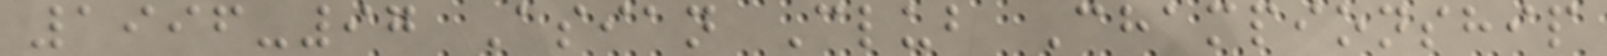1996-97 Asian Club Championship
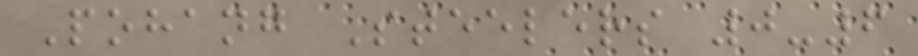Pohang Steelers 0-6
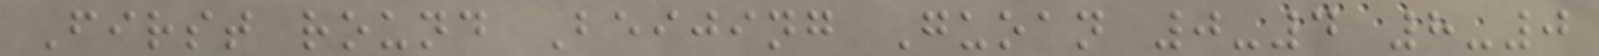First round Beijing Guoan 0-4 8-0
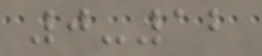0-12
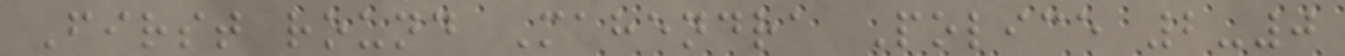First round Mahendra Police 2-0
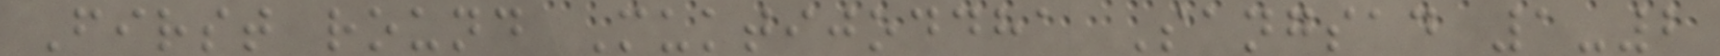First round Muktijoddha Sangsad 1-2
